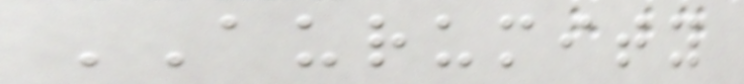AURUMITY
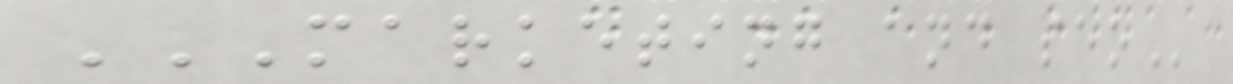MARKETING AND SEO
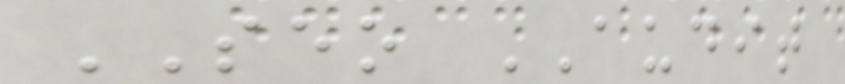SEO AUDIT
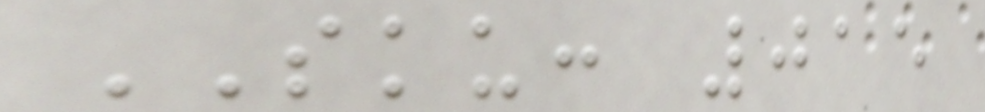SKU: 015
